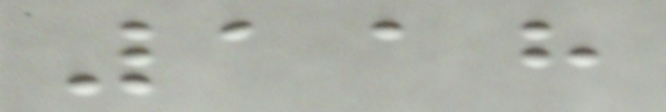118
